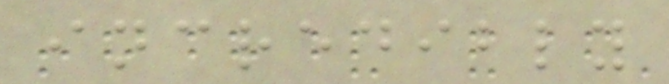incredibly
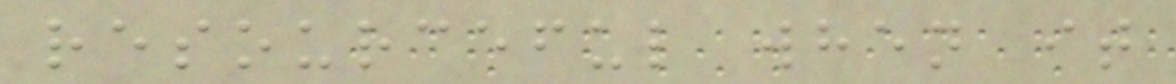resourceful when it
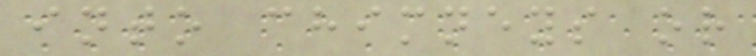into chimneys or
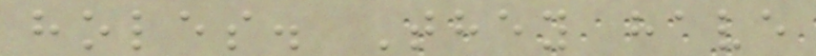holes. They have
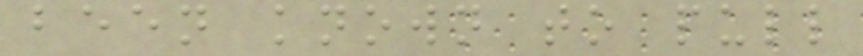been known to pull
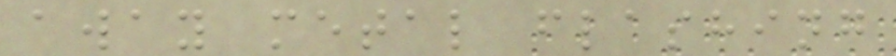away metal flashing
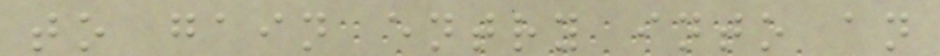to gain entry into an
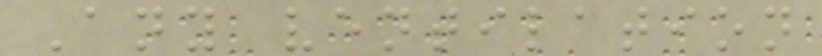Any ventilation
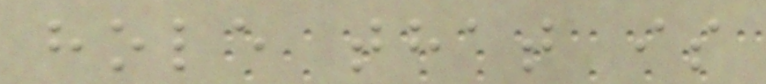hole that is
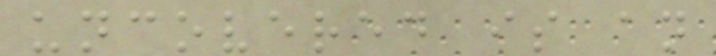uncovered is an
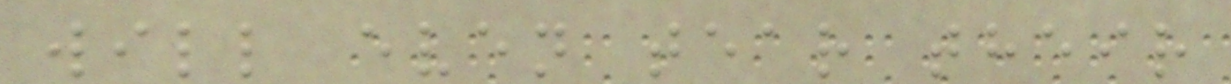will even tear their
